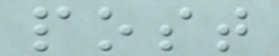post
